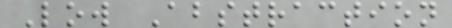Low Abstraction
